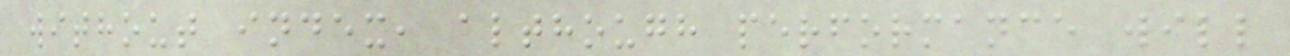without index, although performance will
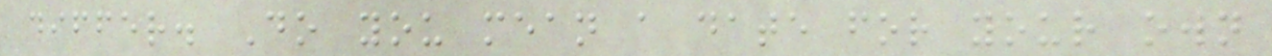differ. Do you mean a date for your own
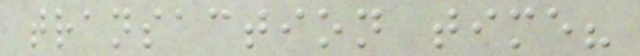transaction time?
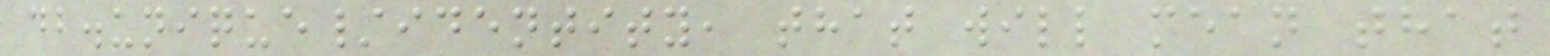db.unique/identity, that will mean that
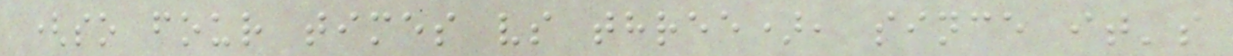(so four times vs three), since it's
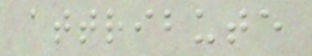attribute
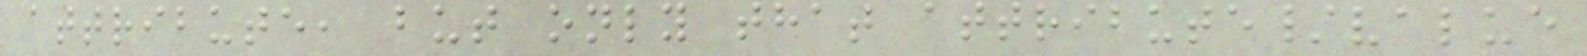attribute, but only that attribute/value
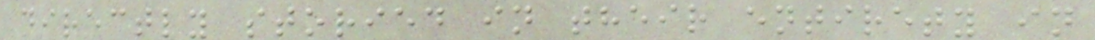directly storied in their entirety in
